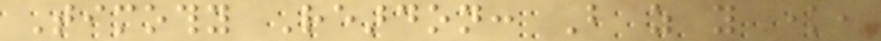Timothy Reardon: But as you know,
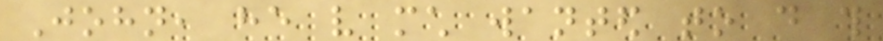John, he very much wanted to do this
